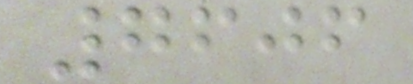7606
